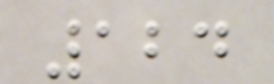124
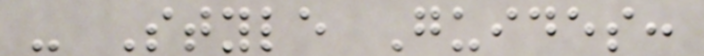- Style Guides:
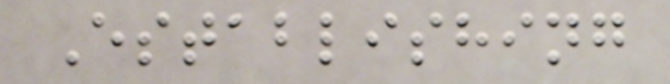Establishing
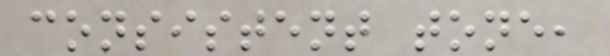consistent tone,
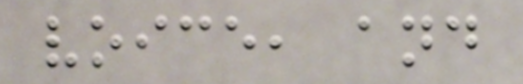voice, and
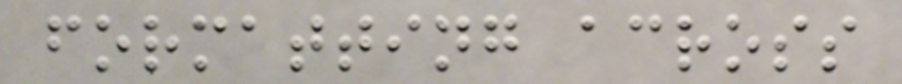formatting across
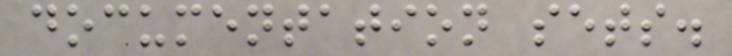documentation sets.
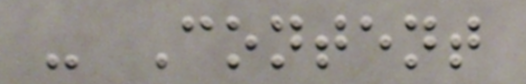- Content
